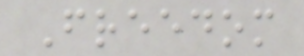Freedom
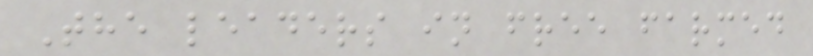The leaders in free farmed
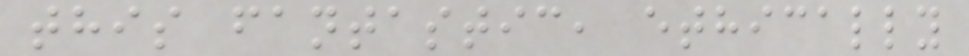this fantastic, ethically
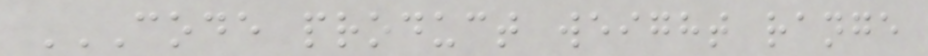CODE PRODUCT WEIGHT RANGE
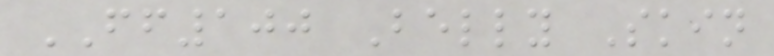FF100 Belly Skin
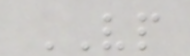VP
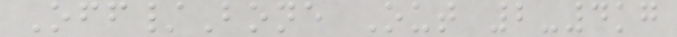Off/Bone Out 2-4kg
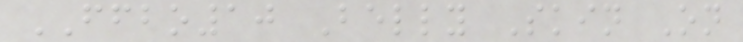FFBO10 Belly Skin On
